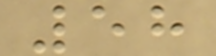58
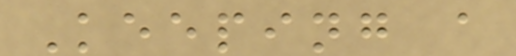Keeping a
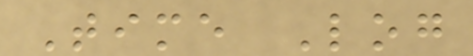Time Log
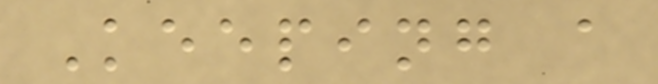Keeping a
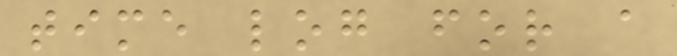time log for a
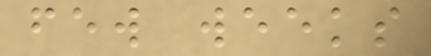few weeks
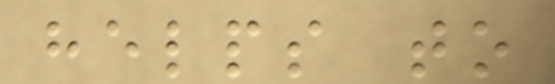helps to
